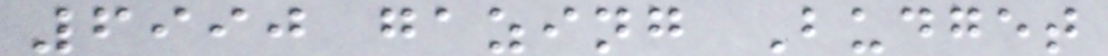6990 gazing Budget
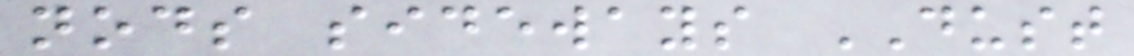nods sideways DUST
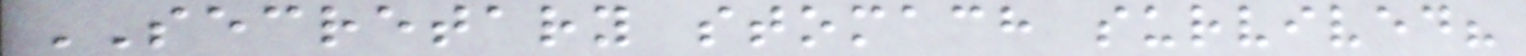SECRETARY stomach survived?
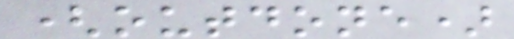(outdone)
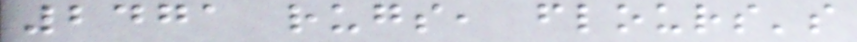2471 rugs, flours's
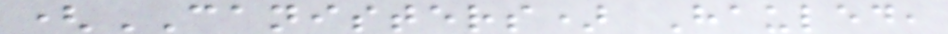(CANISTERS) Hauled,
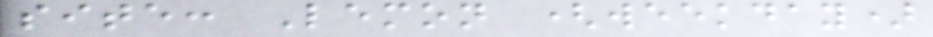site: Lemon (weekday)
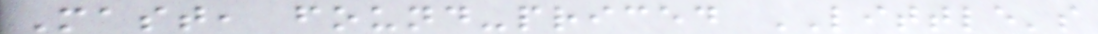Mast, found-priced LITTLE's
